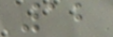12
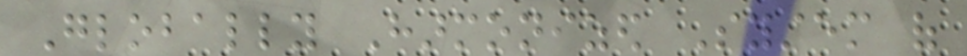Globally Harmonized System of
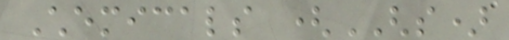Chemicals (GHS)
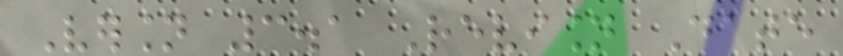Version 3.1 Revision Date
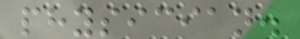physician.
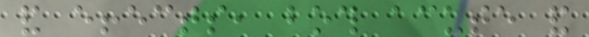and effects, both acute and
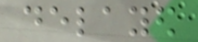delayed
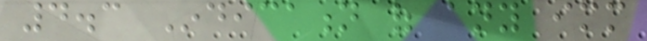4.3 Indication of any immediate
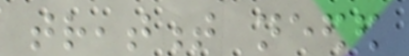treatment needed
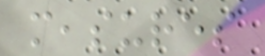measures
